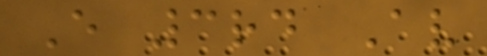E 3rd Av
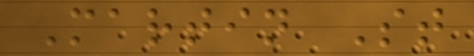Martin St
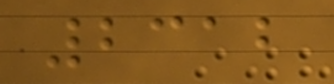2312
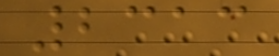2313
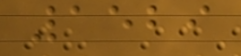1529
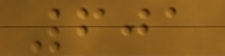601
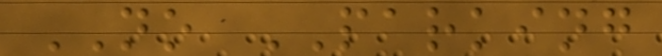NO PARKING
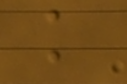k
